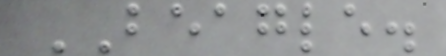BEAGLE.
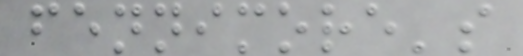fennimore's
